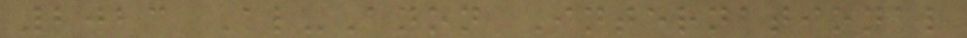2023 Al-Anon International
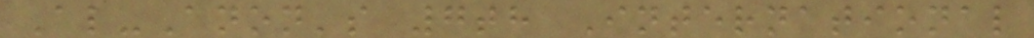Al-Anon's 7th International
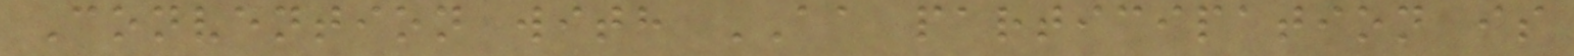Convention with AA participation is
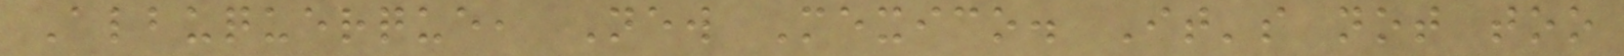Albuquerque, New Mexico. It's not too
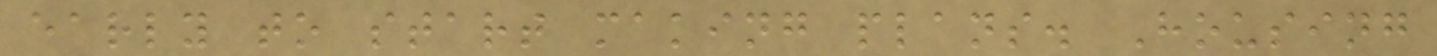early to start making plans. Housing
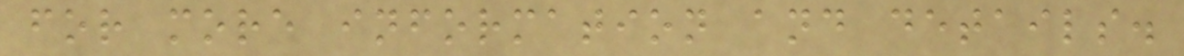for more information and details.
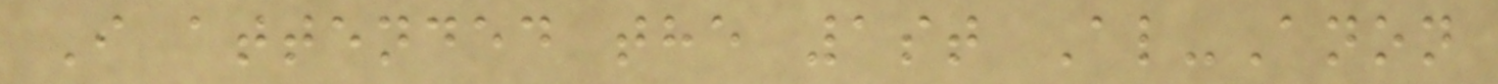I attended the 1st Al-Anon
